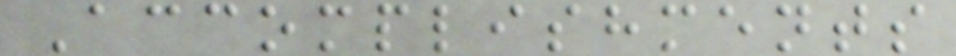Accomplishments
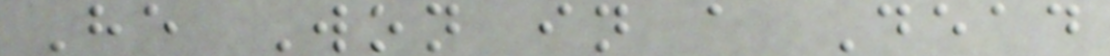He Won in a Dead
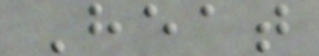Heat
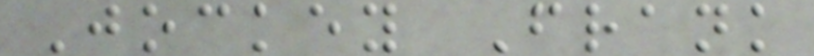Jockey Frank
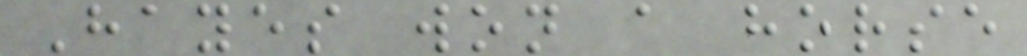Hayes won a horse
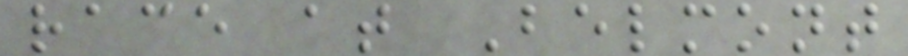race at Belmont
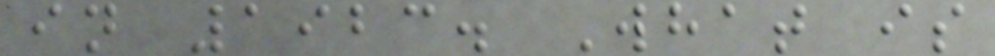in 1923. What is
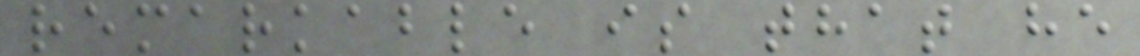remarkable is that he
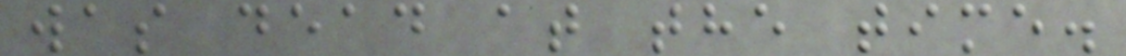was dead at the time.
